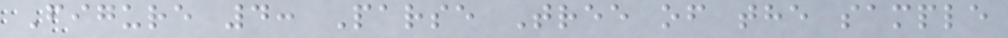Figure 4: Parse Tree of the sample
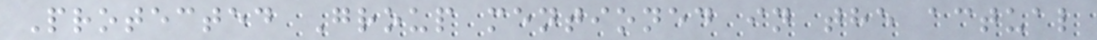Protected Group mentioned in the actual
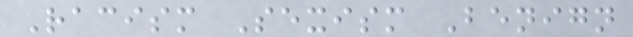Racism Sexism Benign
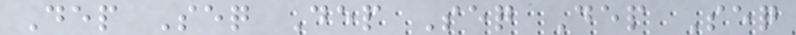Dep Seq Dep Seq Dep Seq
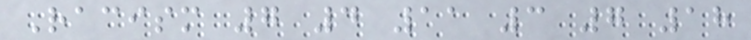Racism 7 4 11 3 7 18
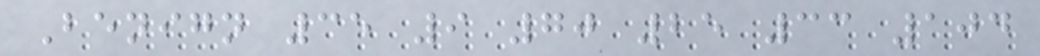Benign 35 9 70 25 33 104
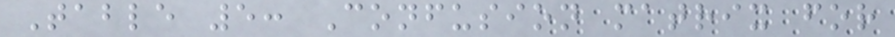Table 5: Confusion matrix for
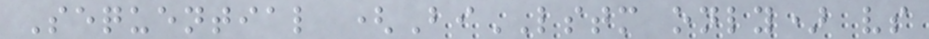Sequential (BiLSTM only) vs
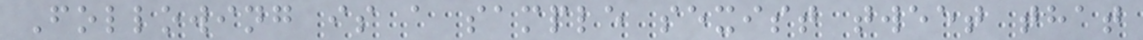Following is a sample sexist tweet that
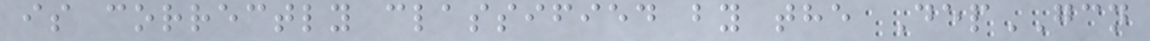is correctly classified by the DepGCN
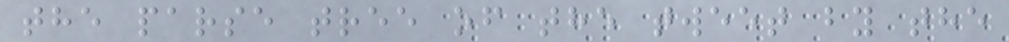the parse tree of the tweet by the
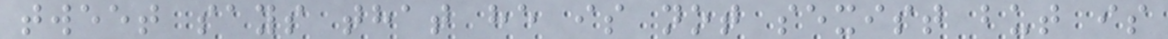tweet says that he is not sexist but is
